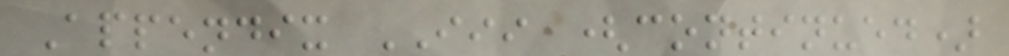Appendix III (continued)
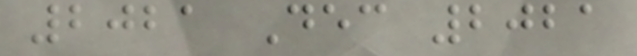2021 Dec 2021
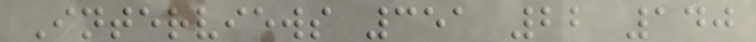Interviews 351 22 140
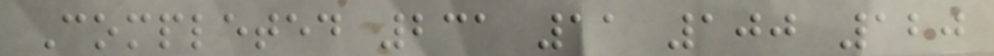Completed 231 11 100 120
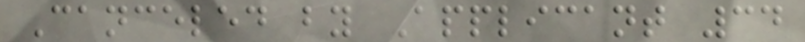Canceled by Applicant 34
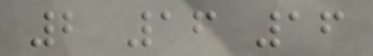2 16 16
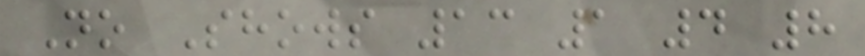No Shows 13 1 4 8
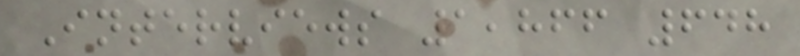Interviews 1,866 648
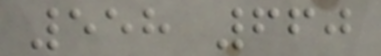558 660
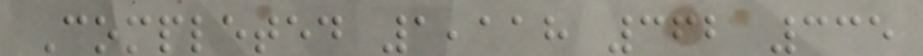Completed 1,118 362 335
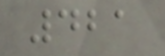421
